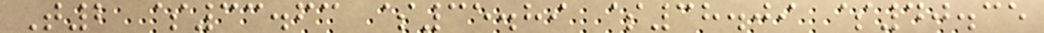T2 $33.63 $35.89 $38.09 $40.35
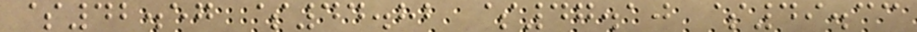$42.57 $44.82 $47.10 $49.33
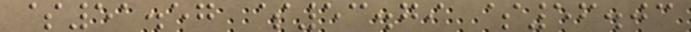$51.57 $53.79 $56.03
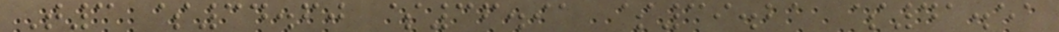T3 $34.60 $36.91 $39.21 $41.51
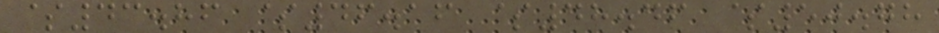$43.86 $46.16 $48.46 $50.78
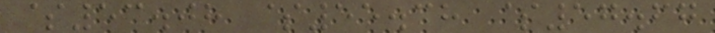$53.08 $55.38 $57.67
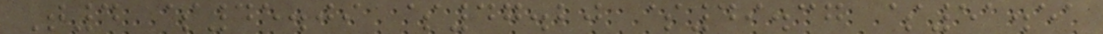T4 $45.09 $47.20 $49.37 $51.51
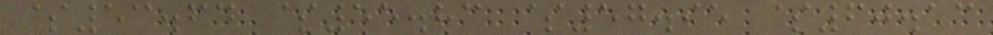$53.64 $55.83 $57.95 $60.13
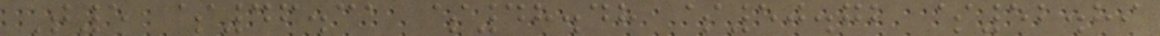T5 $46.31 $48.48 $50.72 $52.89
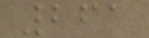261
